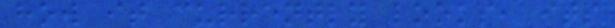how it currently looks, its
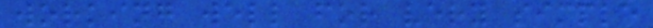working well for very simple
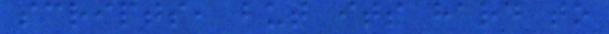scripts, but its hard to
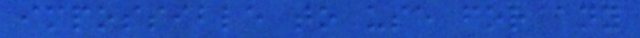impossible to use for any
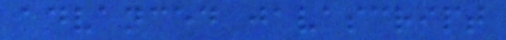advanced javascript
